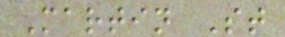Martin St
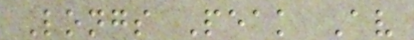Longs Peak Av
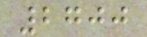2700
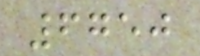6750
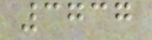3737
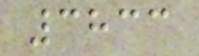3833
